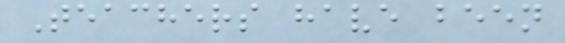Teachers have been
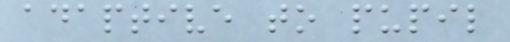adaptive to pupil
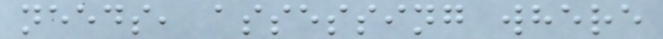needs, assessing where
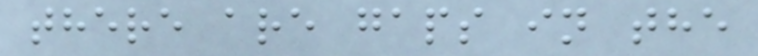there are gaps in the
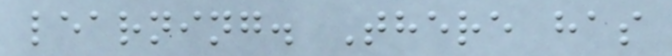learning. There has
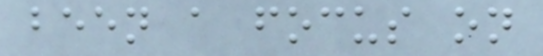been a focus on
